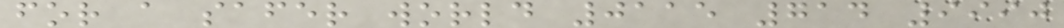for a safer world 0115 714 9990
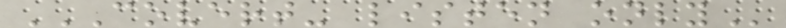COVERT- LISTEN ONLY
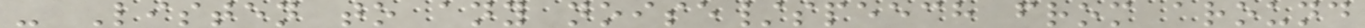- Listen to any noise/speech from around
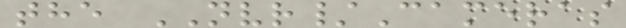the NVR/Cameras
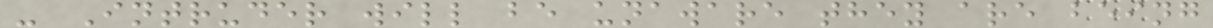- Intruder will be unaware they are being
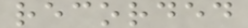recorded
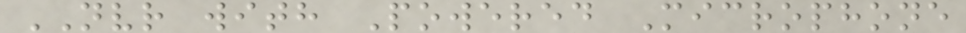NVR with Powered Microphone
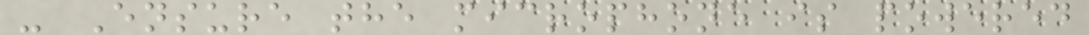- Ensure the microphone is powered
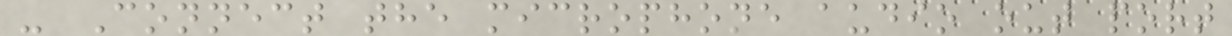- Connect the microphone audio out port
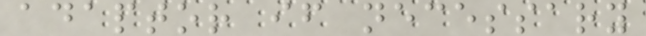adaptor if necessary
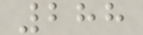288
